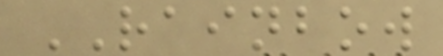RAINBOW
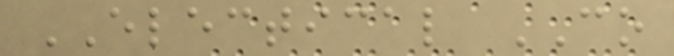ELECTICAL CO
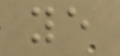ye
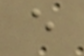e
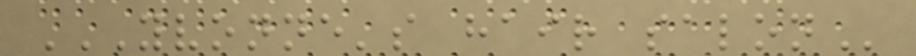YVONNE'S HAIR SALON
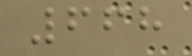668
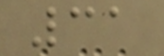31
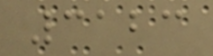3123
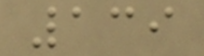139
